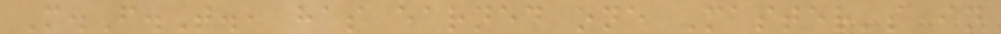M.F.T., has earned one Master's in
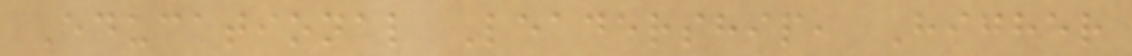Educational Leadership, Higher
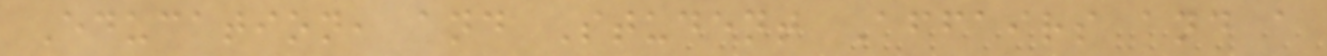Education, and Student Affairs and a
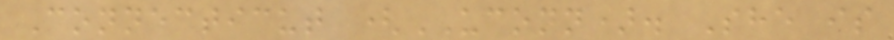Connecticut (UCONN). She is
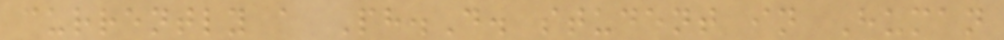currently a Ph.D. student in Human
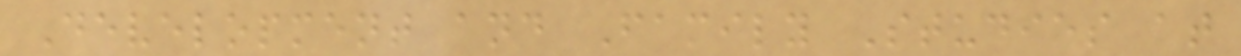Development and Family Studies at
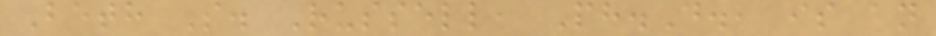Beth S. Russell, Ph.D., is an
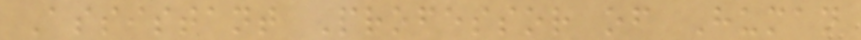Assistant Professor of Human
